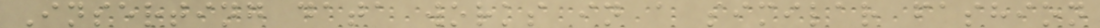Inserting data works in a similar fashion
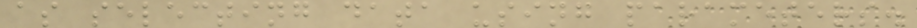as selecting data using parameters.
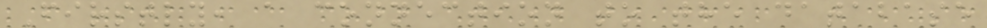Firstly, a connection to the database
